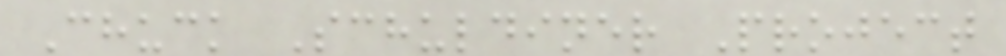Chuck Schuldiner Project
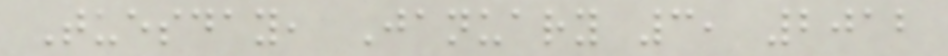Tuesday, January 3, 2012
